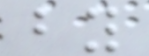by
